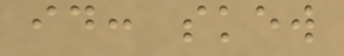id: skew
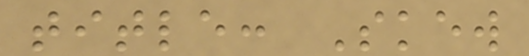title: Skew
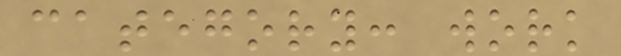category: work
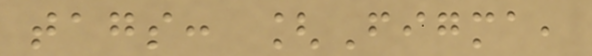tags: [Figma,
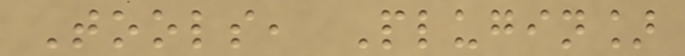Tools, Plugin]
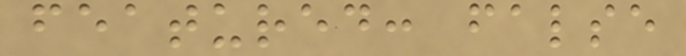featured: false
